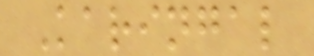Karingal
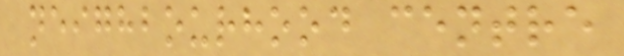neighbourhood centre
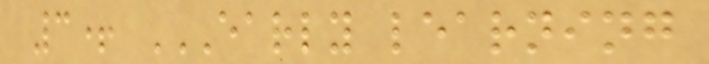3+ EARLY LEARNING
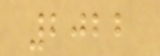2022
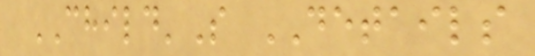CHILD'S DETAILS
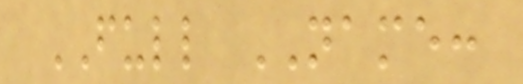FULL NAME:
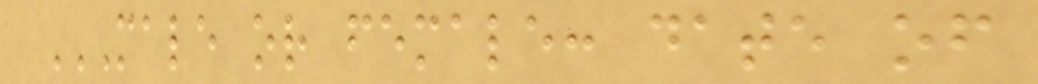MALE OR FEMALE: DATE OF
